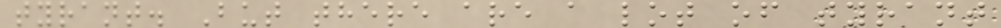tyrant. But there are a lot of tyrant
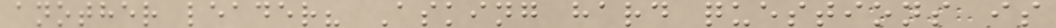another leader? Asking hard questions is
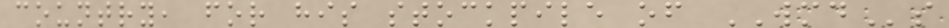country, for his stockpile of WMDs
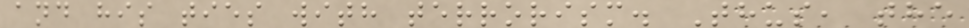and his ties with terrorism. Thus, the
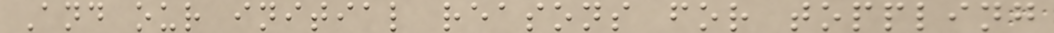And our initial reasons for toppling
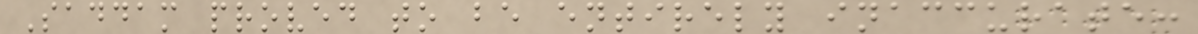Saddam proved to be entirely inaccurate:
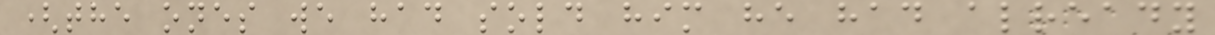(the ones we had sold him he had already
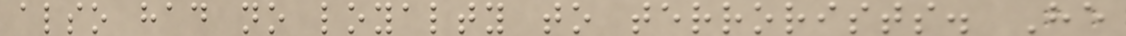also had no loyalty to terrorists. He
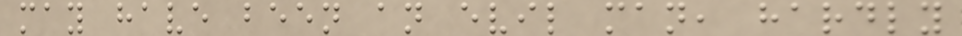may have been an evil man, hardly
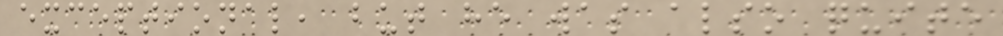exceptional, but he was also quite
